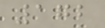172
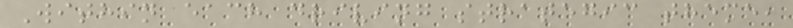Within each driving strategic theme,
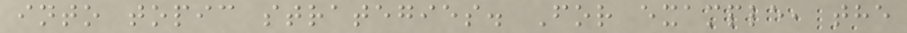into topic strategies. For example, the
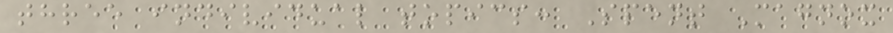three individual topics: Spent Magnox
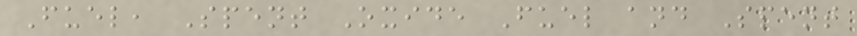Fuel, Spent Oxide Fuel and Spent
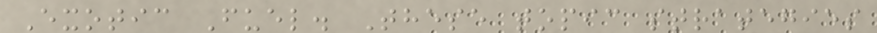Exotic Fuel. These topic strategies
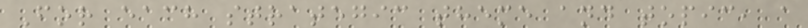For each strategic theme and topic, a
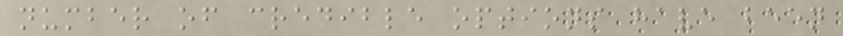number of credible options have been
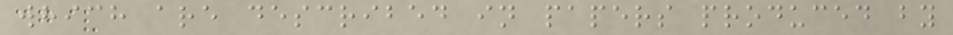which are described in papers produced by
